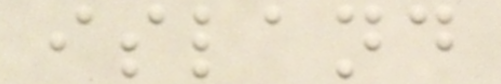island
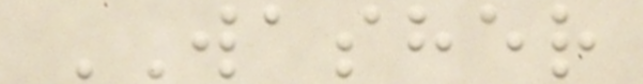WASHER
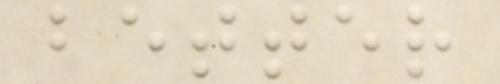better
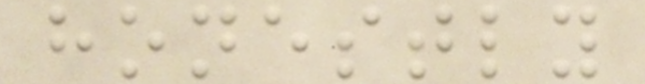honestly
